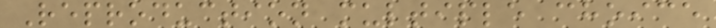Reproduction multiple choice
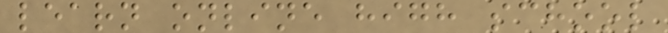learn online high school
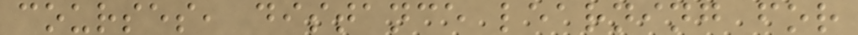courses, distance learning for
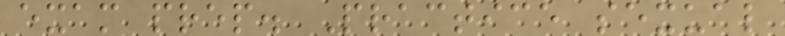exam prep. Practice sexual
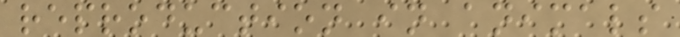reproduction in animals
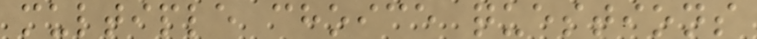multiple choice questions
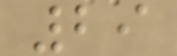29
